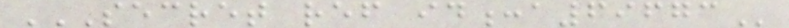SECRET REF ID:A69673
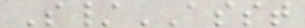S/ASST
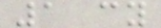1 cy
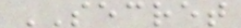SECRET
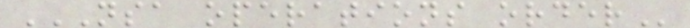NSA OPERATIONS ORDER
